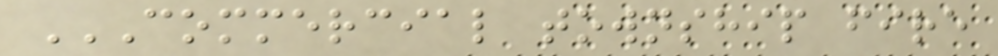COMMERCIAL TOWNSHIP FIRE
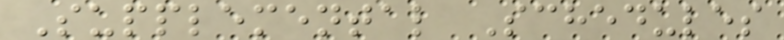Supplemental Schedules
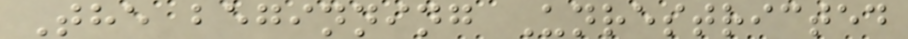The beginning Unrestricted
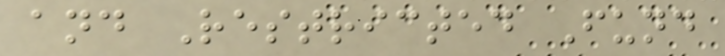and Restricted Fund
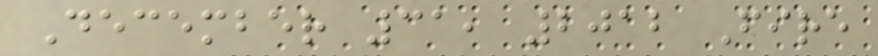December 31, 2012 Fire
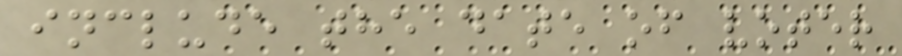include the date of voter
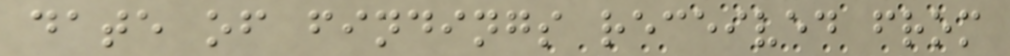date of findings received from
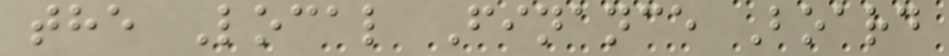the Local Finance Board
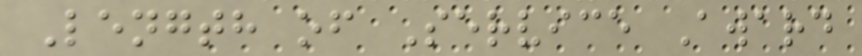Length of Service Award
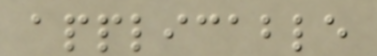applicable
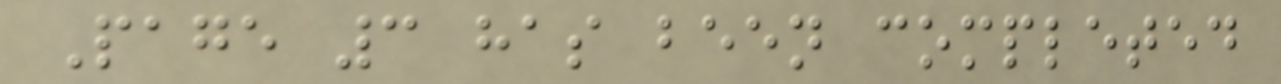Page 3 has been completed
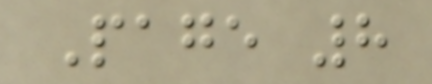Page 8
